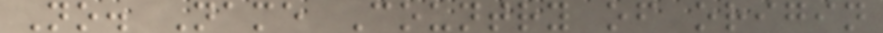No. Name Country of origin
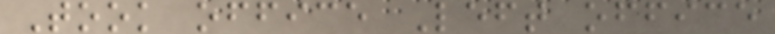Took office Left office
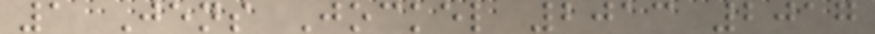1 Jens Jockel 2013 2017
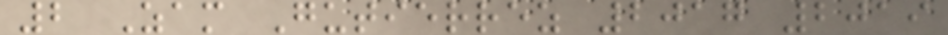2 Zam Gutierrez 2017 2019
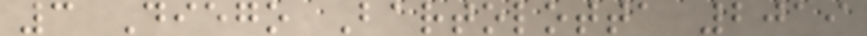3 Diego Bartolotta 2019
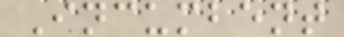Incumbent
